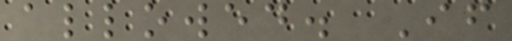allowed. If
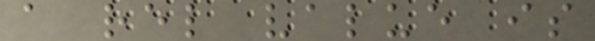a rel value is
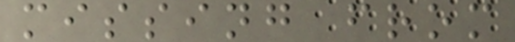missing from
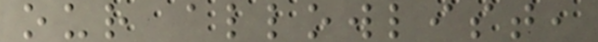our allowlist,
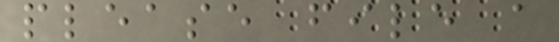please file a
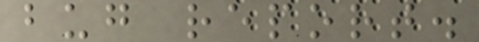bug report.
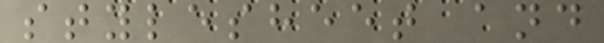stylesheet and
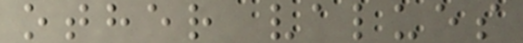other values
